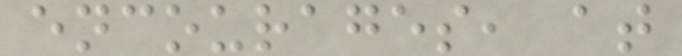encourages, at
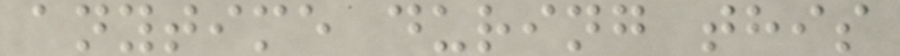anytime during this
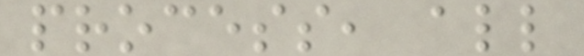process, all
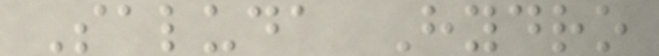Saluda Hydro
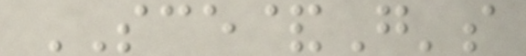SCE&G's
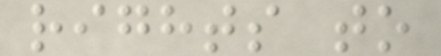rights to
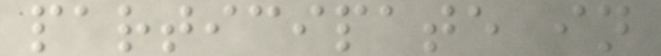participate in
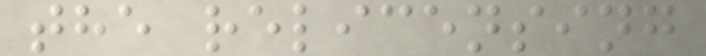the relicensing
